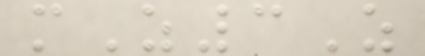mZ3Z
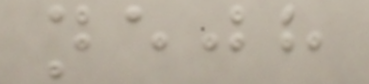nejh
